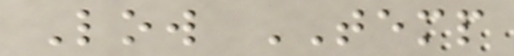Low TEMP
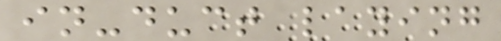in-duct laying
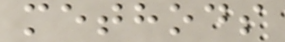methods
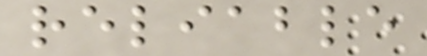reliable
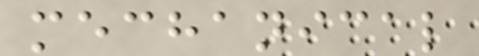mechanical
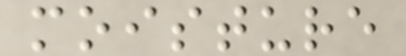moisture
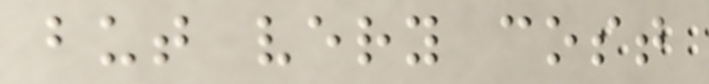but very cost
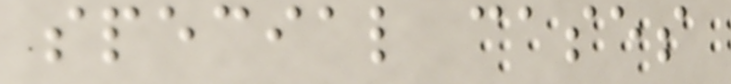special cases
